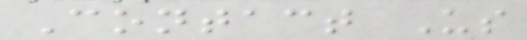Contact Us
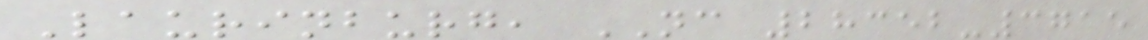Laurinburg, NC 28352-3715
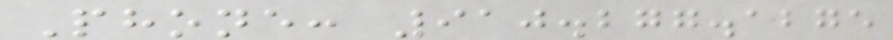Phone: 910.277.1275
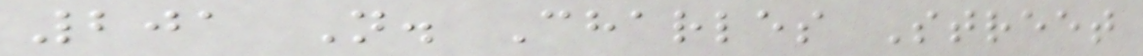201 N. Charles Street
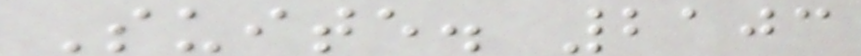Suite. 2103
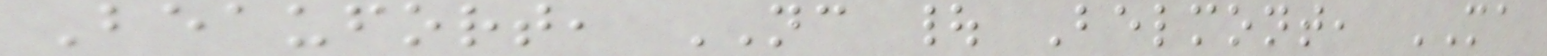Beaufort, NC | Belmont, MA
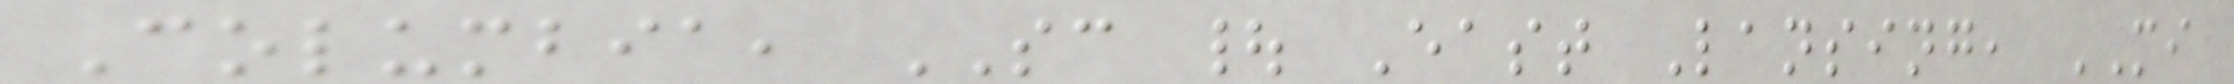Columbia, SC | East Lansing, MI
